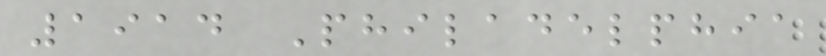1914 Philadelphia
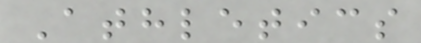Athletics
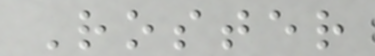Roster
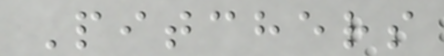Pitchers
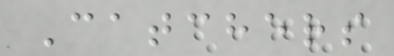Catchers
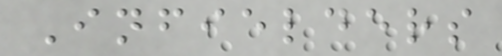Infielders
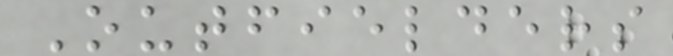Outfielders
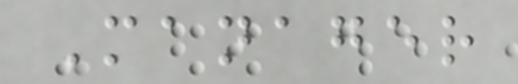Manager
